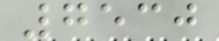7530
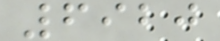6920
